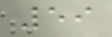59
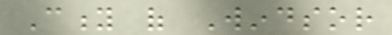City of Windsor
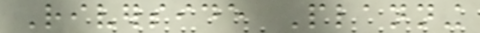Riverside Planning
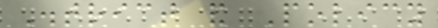District and Policy
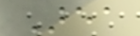Area
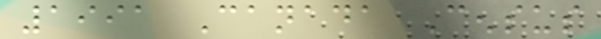1991 Canada Census
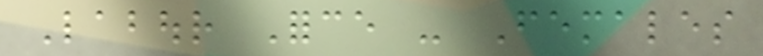Labour Force - Females
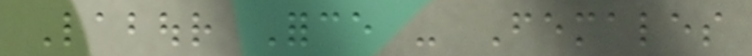Labour Force - Females
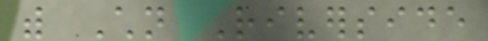with Children Riverside
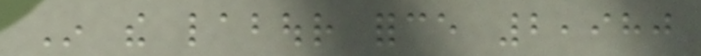In the labour force 2,980
